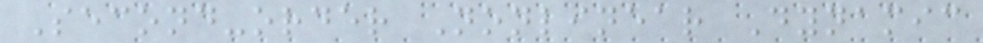Second-order Nonlinear Dynamic
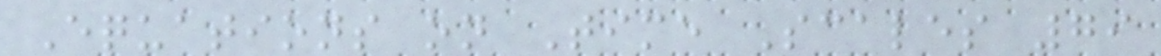Equations on Time Scales 79
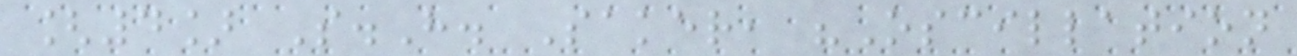[4] S.H. Saker, "Oscillation
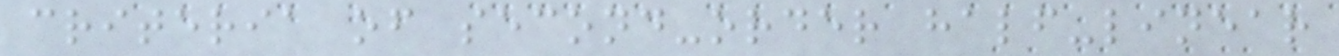criteria of second-order half-linear
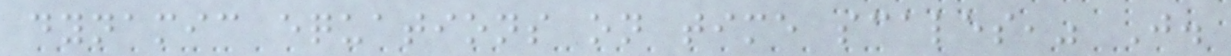dynamic equations on time scales," J.
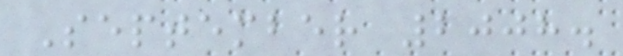September 2008.
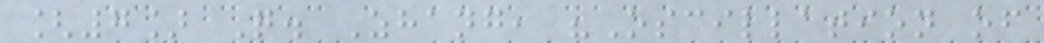[7] Q. Zhang, "Oscillation of
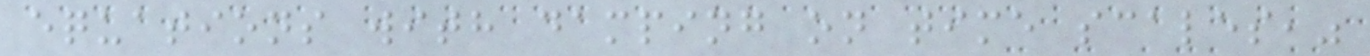equations with damping on time scales,"
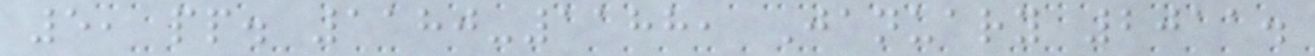5, pp. 1180-1188, January 2011.
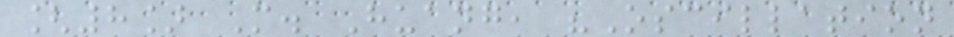[8] M. Huang, "Oscillation
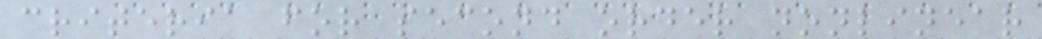criteria for second order nonlinear
